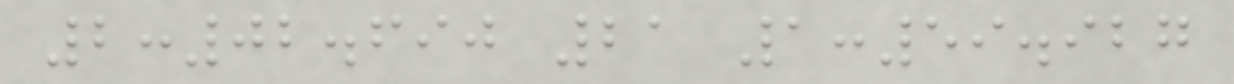2:02.690 21 1:59.927
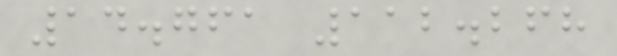14.761 112.268
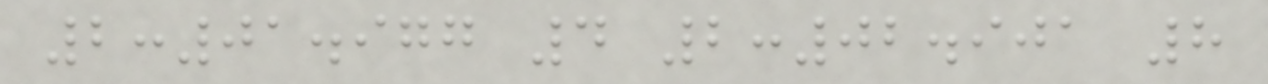2:01.977 4 2:02.901 8
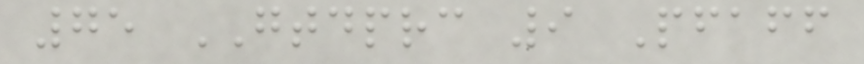75 GTDPRC 9 Pfaff
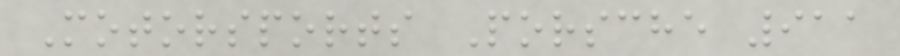Motorsports Porsche 911
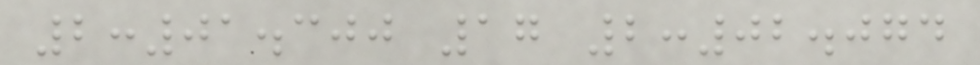2:01.300 17 2:02.074
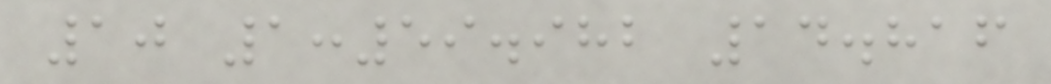10 1:59.982 14.816
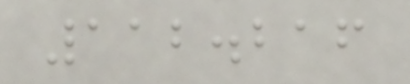112.216
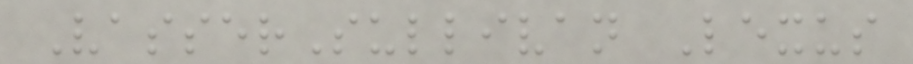VasserSullivan Lexus
